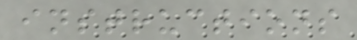instructions
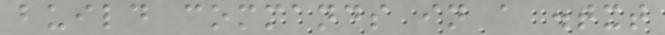build commands in a .txt
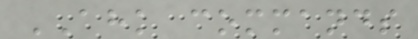AHK commands
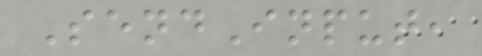SendInput,
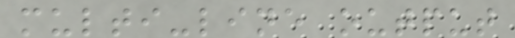multi-line output
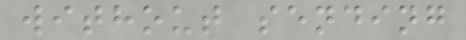without sending
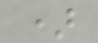)
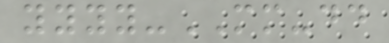yyyy-MM-dd
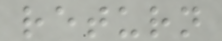return
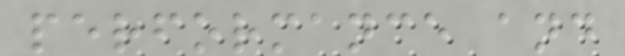performance and
